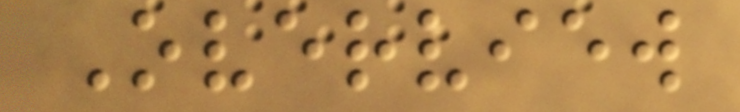Overview
